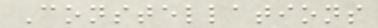Constellations
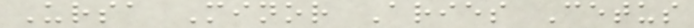Ursa Minor Aries Cetus
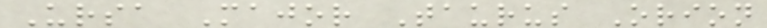Ursa Major Taurus Orion
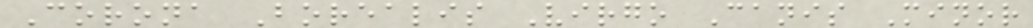Corona Borealis Virgo Canis Minor
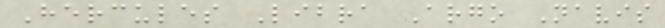Hercules Libra Argo Navis
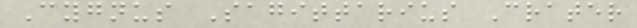Cygnus Sagittarius Crater
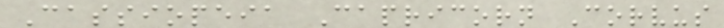Cassiopeia Capricorn Corvus
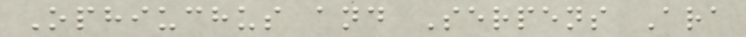Ophiuchus and Serpens Ara
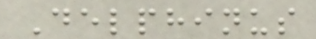Delphinus
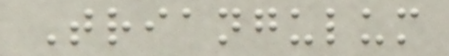Triangulum
